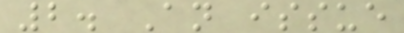2. An issue
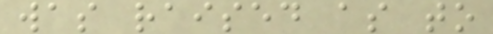was raised as to
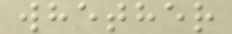whether
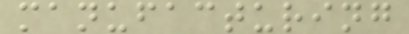manufacturing
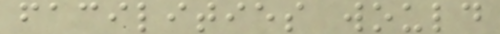facilities would
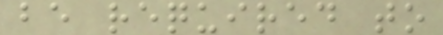be required to
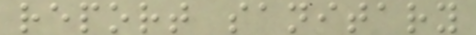report sanitary
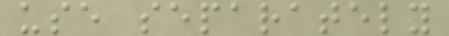use separately
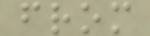from
